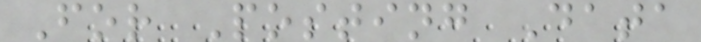For Posting Data
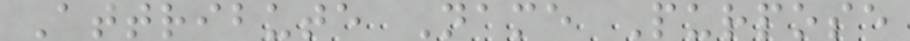Attribute Name Purpose
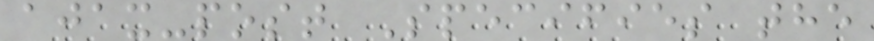ajax-post Specifies the
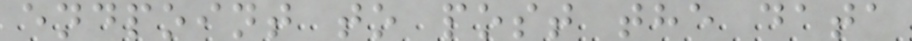endpoint to post the data
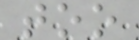too
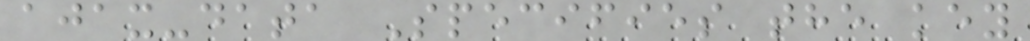ajax-data Specifies the key
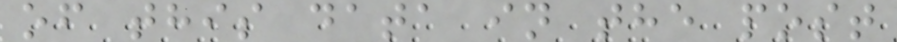of this data in the post
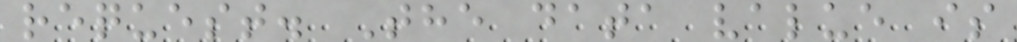request. The data value is
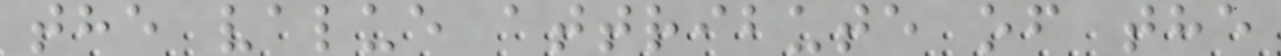the value attribute of the
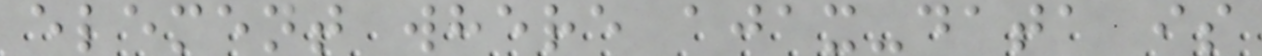element where ajax-data is
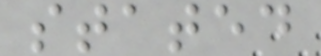stated
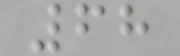68
